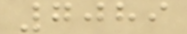7089
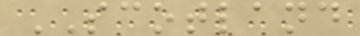SCOTLAND
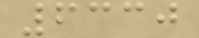6330
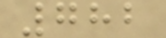782
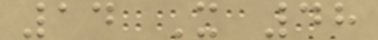14 X 48
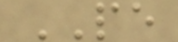PE
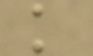k
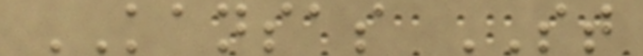KANSAS ST
